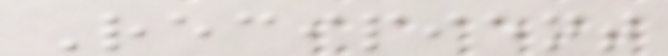Recipient
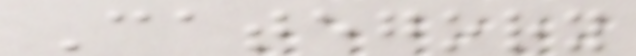Category
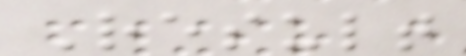Result
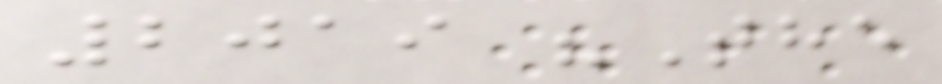2019 "The
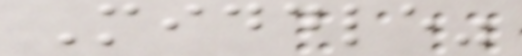Middle"
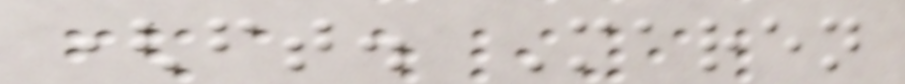(ft. Maren
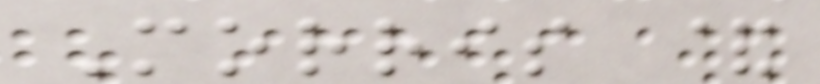Morris &
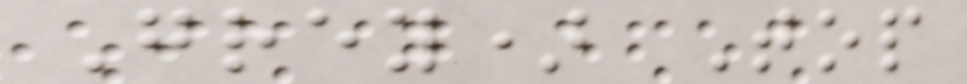Grey) Top
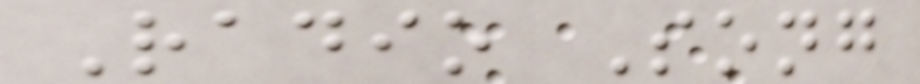Radio Song
